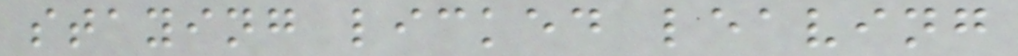staying licked leaving
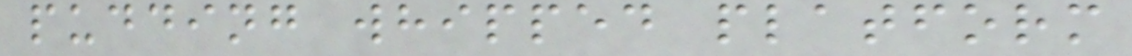pudding whipped platform
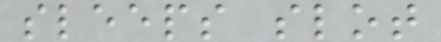sleeps slot
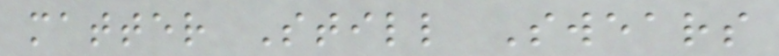matter Still Swears
